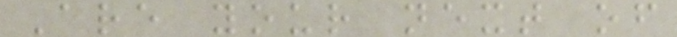Are your next of
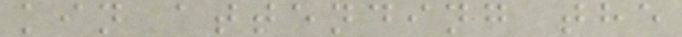kin attending the
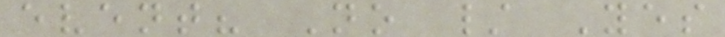event? No / Yes
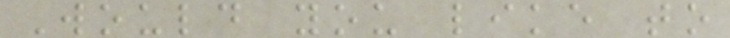Would you like to
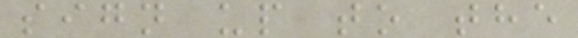sign up to the
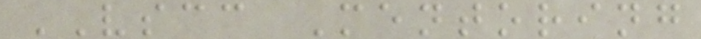VSCC Mentoring
